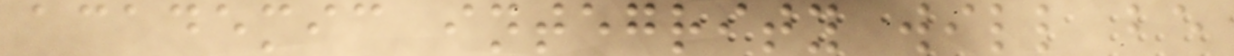academic integrity will be
